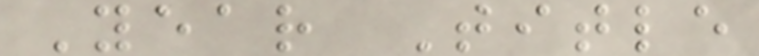Year Title
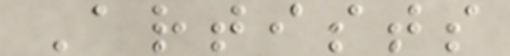Artists
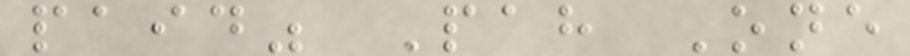paid" Pah One
